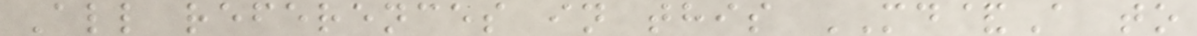All references in this MD&A to
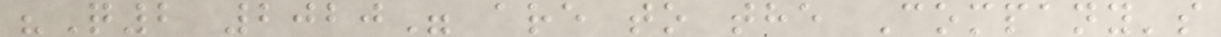"Q2 2020" are to the Company's
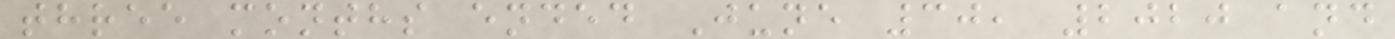three months ended June 30, 2020 and
